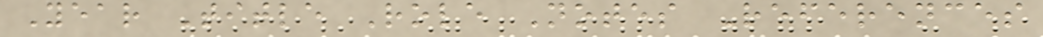Year Title Role Notes References
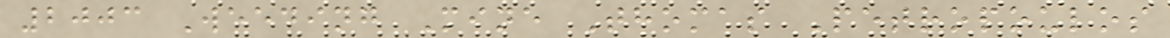2003 Weeding Mine Thomas Petropoulos
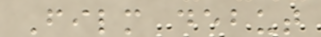Film debut
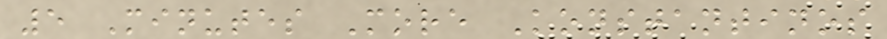5 Minutes More Konstantinos
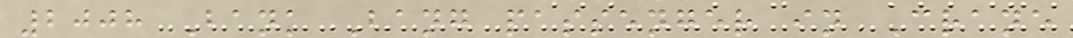2008 Bank Bang passenger in Crane
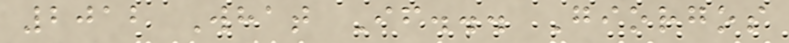2012 What If... Giorgos
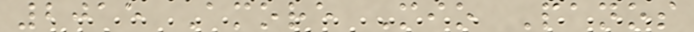2015 Amore Mio Panos
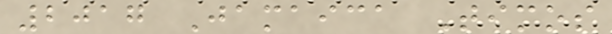2017 Jamaica Timos
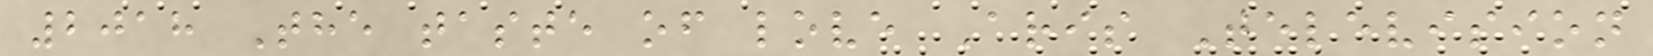2018 The taste of love Aris Television
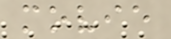movie
